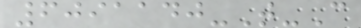6091140-T-C
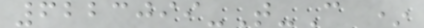6223099-T-C *
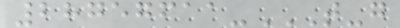28757611-T-G
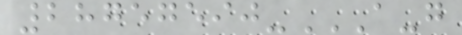28757590-A-G
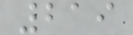219
